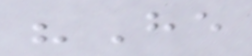"He
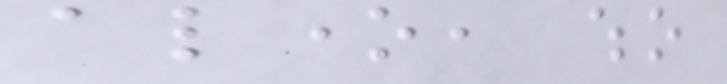alone, who
